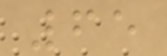65
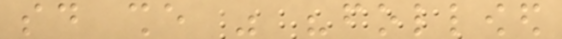said she was "followed
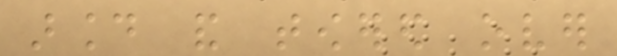around and towered over
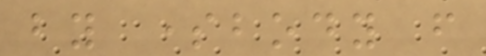by somebody from
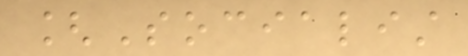[Socialist
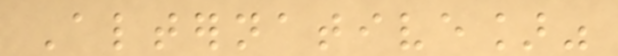Alternative]"
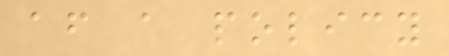after a policy
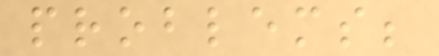problems;
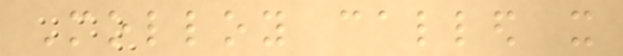Molloy called it
